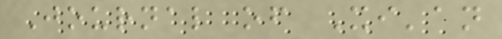Journal of Xi'an
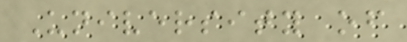University of
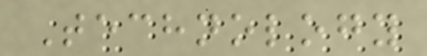Technology
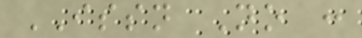ISSN No :
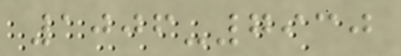1006-7930
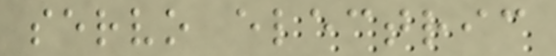servo electric
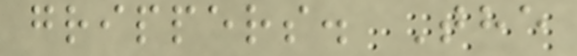grippers. The
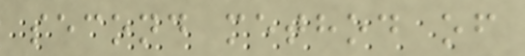second method of
